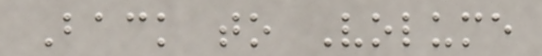Back to Volume
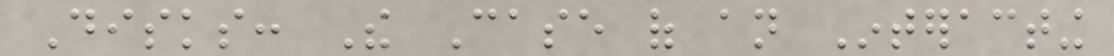Disks: The Case of an Interacting
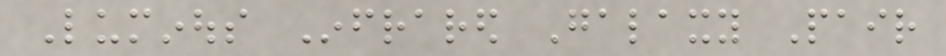Luminous Infrared Galaxy Pair
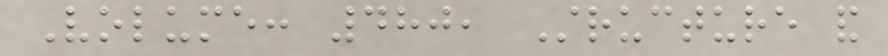Volume: 480, Structure and
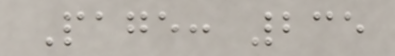Page: 235
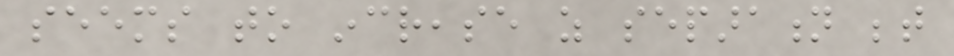seems to increase as separation between
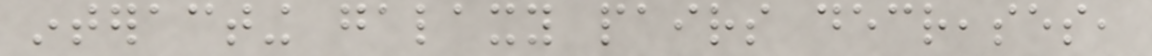interacting galaxy pairs decreases,
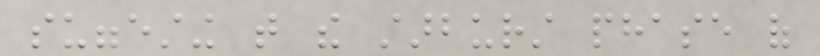suggesting that the starburst phase of
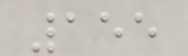155
